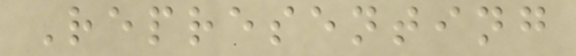Representing
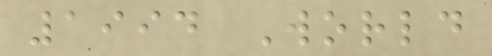1994 World
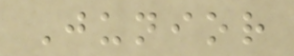Junior
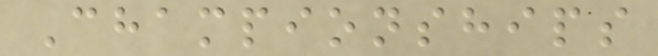Championships
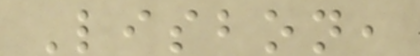Lisbon,
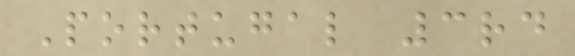Portugal 3rd
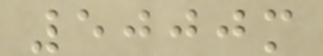5000m
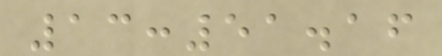13:51.16
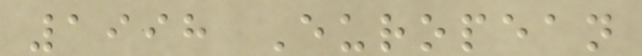1998 European
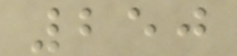250
